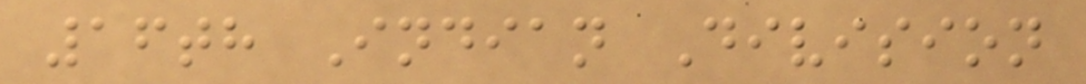16th Indian Division
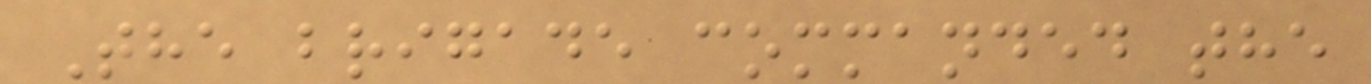The brigade commanded the
